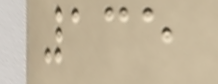135
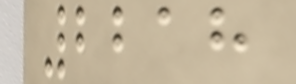2218
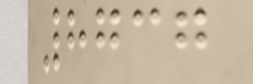8737
